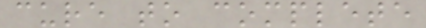cure to complete
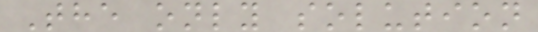The only solution
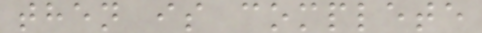then is complete
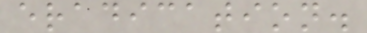eradication.
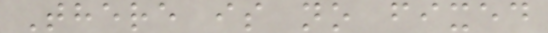There is no fixed
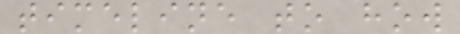timeline to how
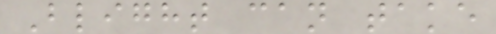Blight can take
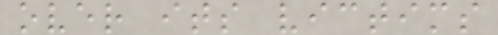over its victims
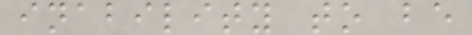inability to be
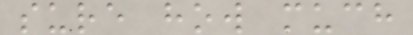sure how much
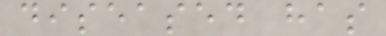diseased has
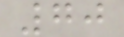70
